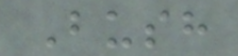Bush
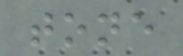tone
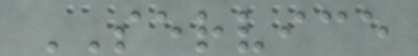SERVICE
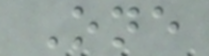One
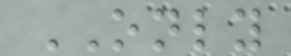ONLY
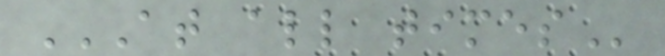AT ALL TIMES
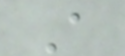A
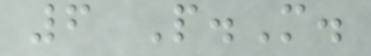6 P.M.
